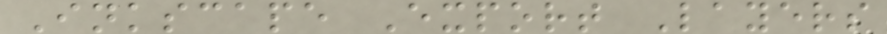Inkscape Export Layers
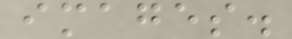images.
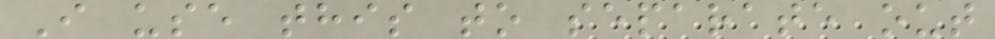I use this to separate out
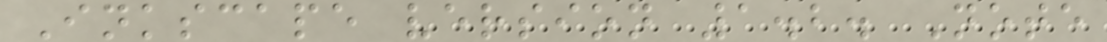Inkscape version 1.2. Note
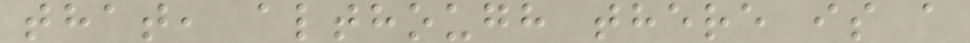that, although there is a
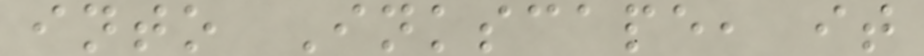into Inkscape, it
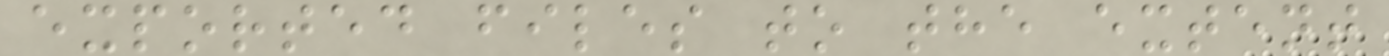exported files to the extent
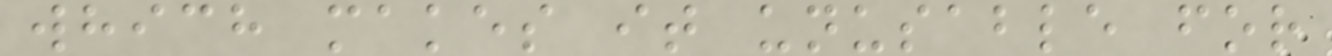which makes it unusable for
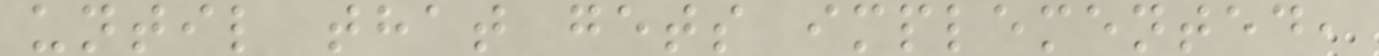until that gets implemented,
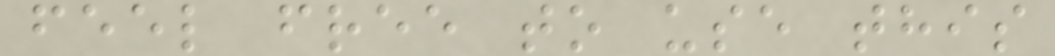feel free to use this
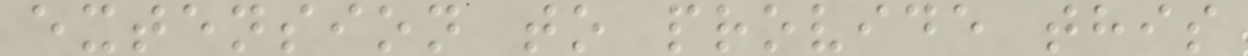extension to provide this
